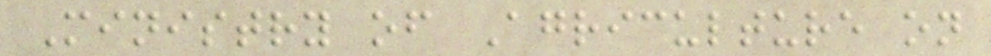Ministry of Agriculture on
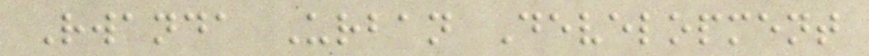Rwanda Urban Development
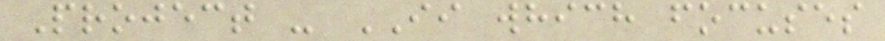Project - II which focuses
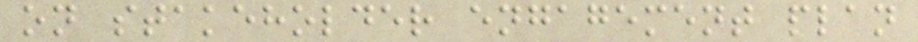on stakeholder engagement plan
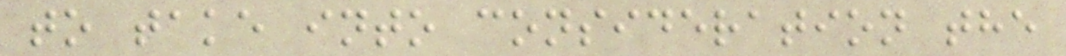to take into consideration the
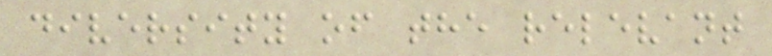diversity of the relevant
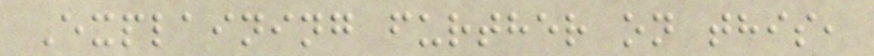Explaining further on this,
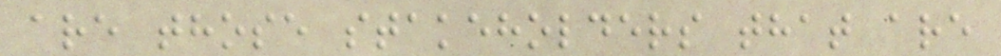are those stakeholders that are
